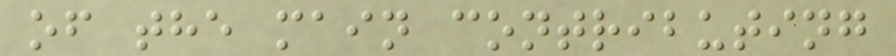of the main contributing
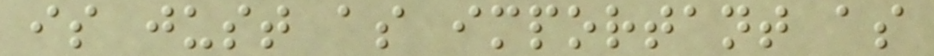is just as important as
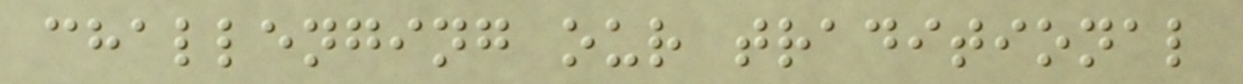challenging our traditional
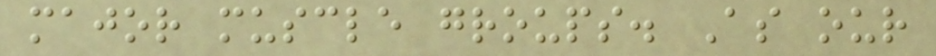major muscle groups. As our
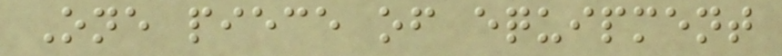One piece of equipment
